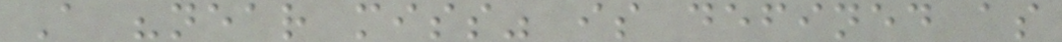A "near miss" is defined as
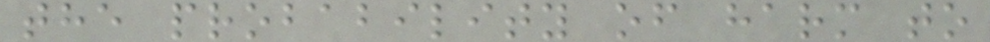the probability of harm to
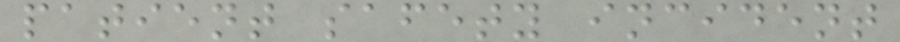patient safety incident
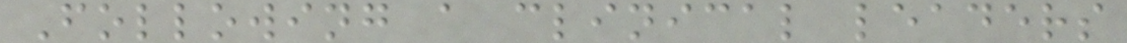Following a clinical leaders
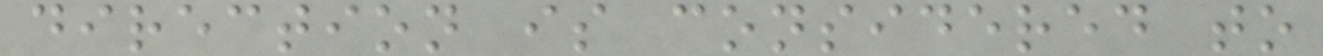direction is considered to
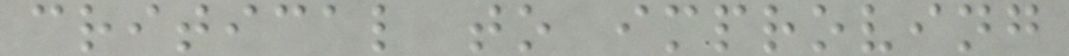critical to improving
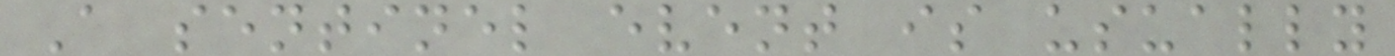A sentinel event is usually
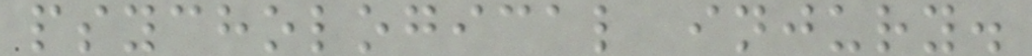psychological injury.
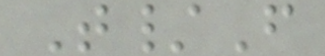T/F
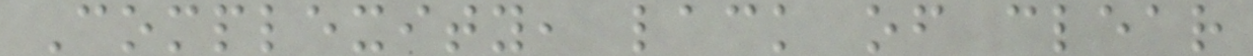Complexity, lack of clear
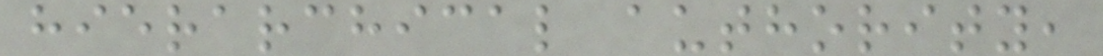hierarchical authority,
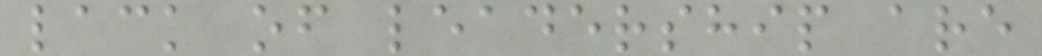lack of leadership are
